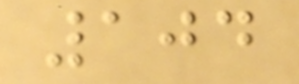104
